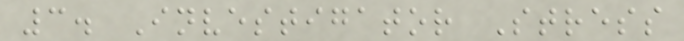3. Investigator Stress
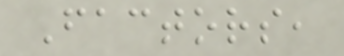Factors,
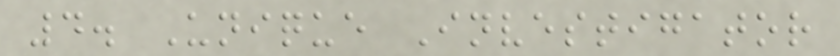4. Unique Investigator
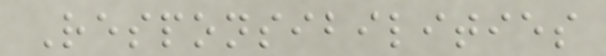Responsibilities
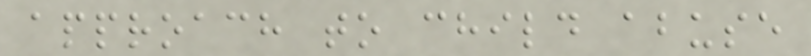approach to child abuse
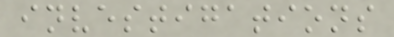investigations
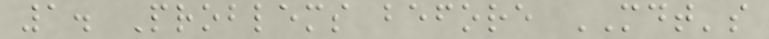1. Problems before MDT's
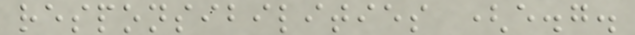responsibilities (e.g.
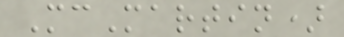McMartin)
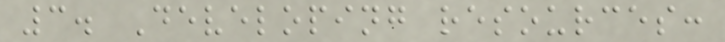3. Developing resources:
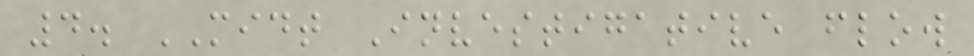4. MIDT Investigative flow
